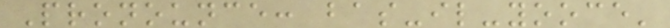Pronounce: bas-il-yooce'
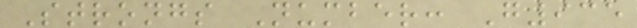Strongs Number: G935
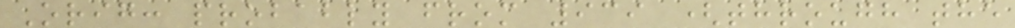Orig: probably from 939 (through the
